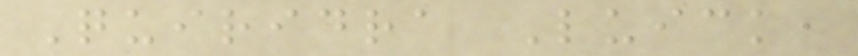Quiridra Luick,
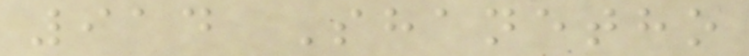914 Shanetho
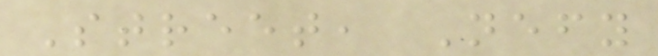Street, Nefy
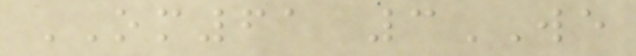OM61 3WE
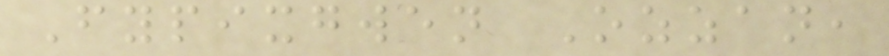Fypixgwen Ozzan,
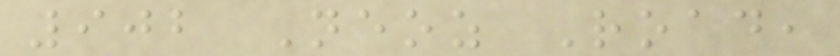902 Neoz Road,
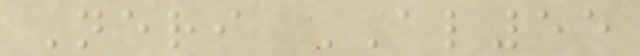Neri AL55
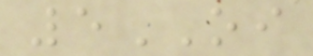5OI
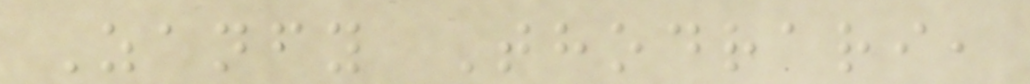Zanfy Thodrari,
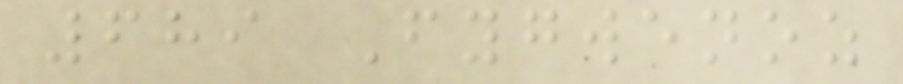689 Fygwenoz
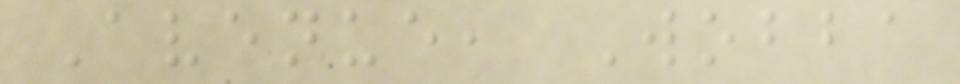Avenue, Wobba
